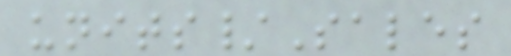units/Sales
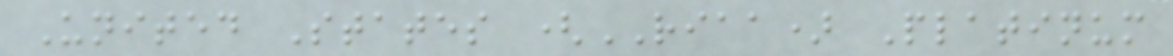United States (RIAA) Platinum
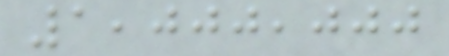1,000,000
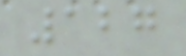127
